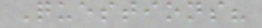Questions?
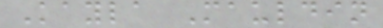Kayla Mauldin
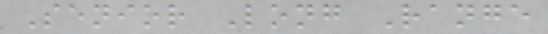Senior Long Range
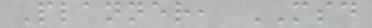Planner, MSD
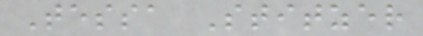Tessa Stitzer
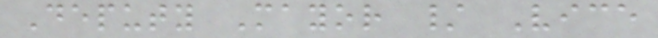Deputy Mayor / Vice
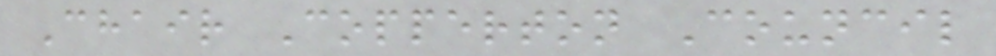Chair Copperton Council
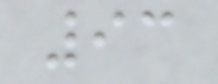93
